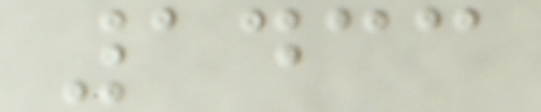1433
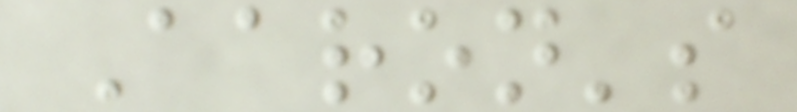Aaron's
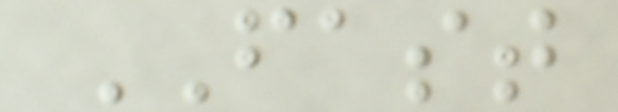FAST
